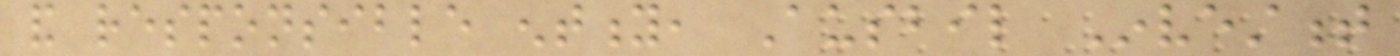and responsible entity, Ausbil Investment
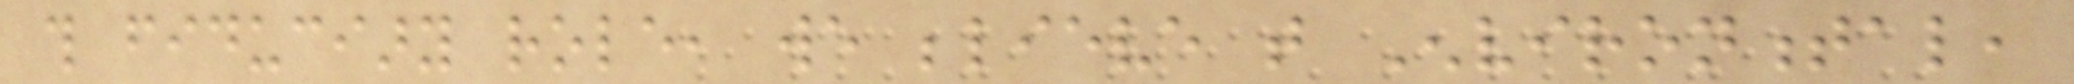this fiduciary role, we believe that Environmental,
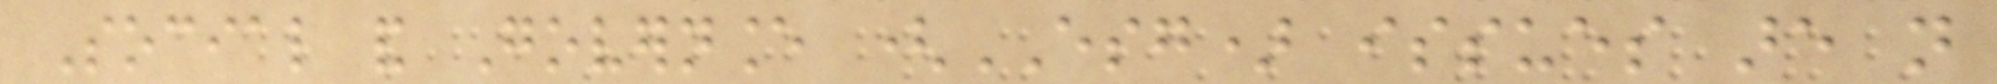Social and Governance (ESG) issues are not
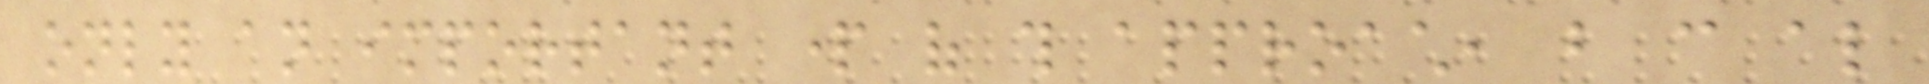only an important part of this approach, but can also
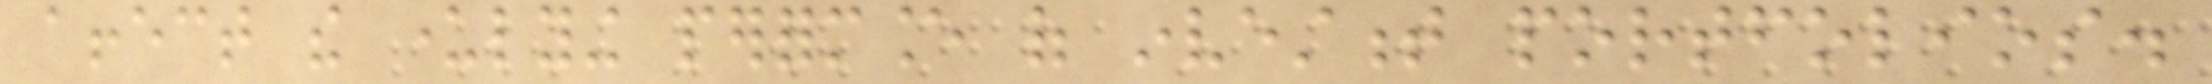affect the underlying performance of investment portfolios.
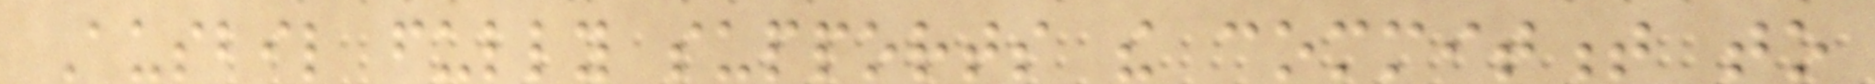Ausbil fully supports the commitment to
